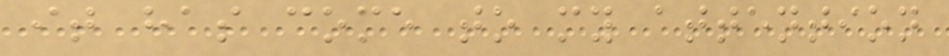it has come to my attention
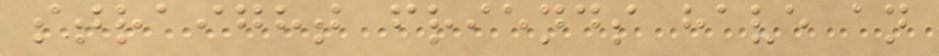straight friends have an
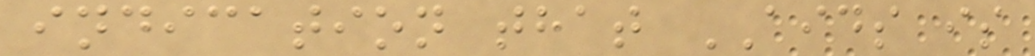indication that AIDS is
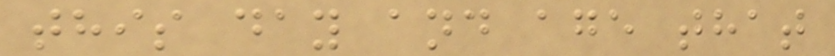this day and age that
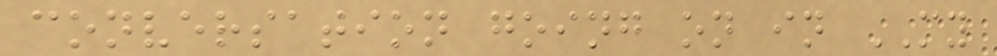conversation going on in MY
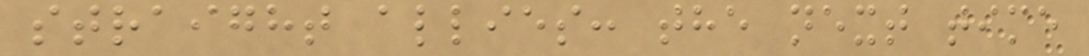straight allies: the next time
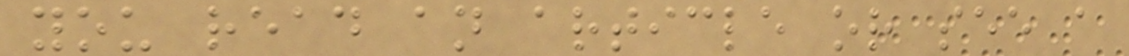you read an article or see a
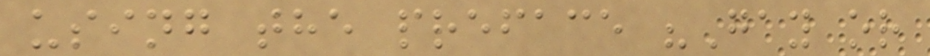using the preface "Gay or
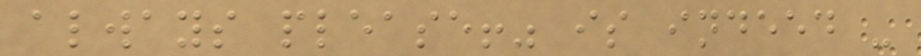always please!" is indeed -
